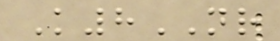K8NR
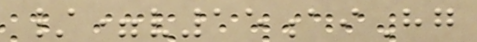/=v15aiHg
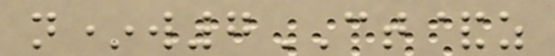n*w7CT&z
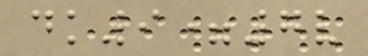dk9=7v
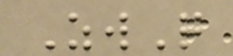ZwQ
